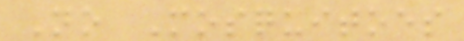No Mosquitoes
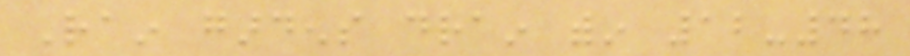Rain gardens drain within 12-48
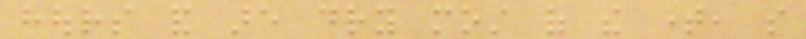hours and are dry most of the time, so
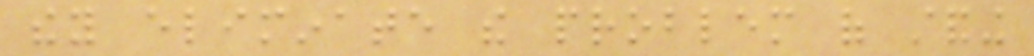they eliminate the problem of standing
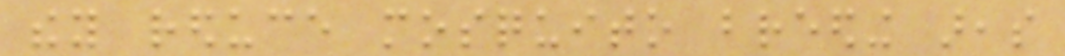they reduce mosquito breeding areas
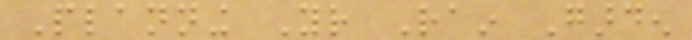Planning Your Rain Garden
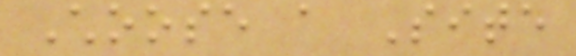Choose a Site
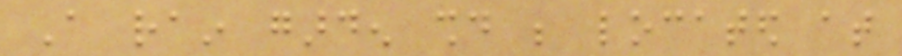A rain garden should be located at
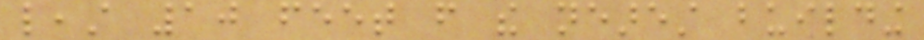least 10 feet from the nearest building
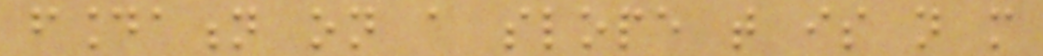foundation on a slope that is not more
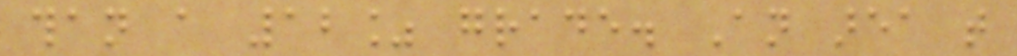than a 12% grade. An area that
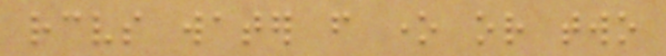receives water from one or two
